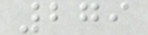279
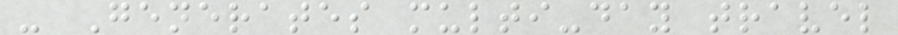- Generates multi-day travel
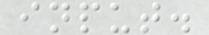input.
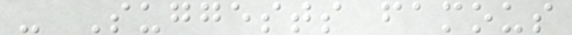- Suggests famous
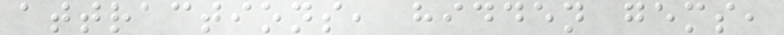attractions, hidden gems,
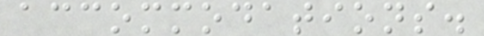accommodations.
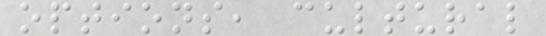options, cultural
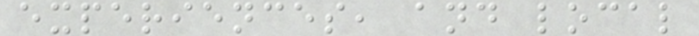experiences, and local
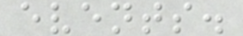events.
